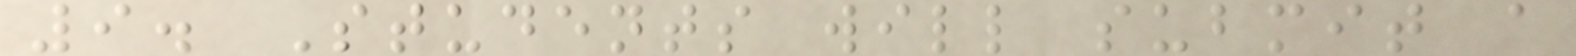9. Students will submit a
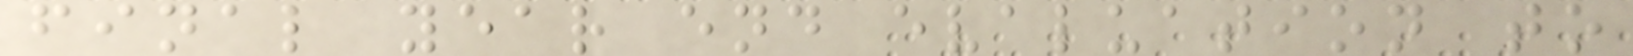final year end evaluation to
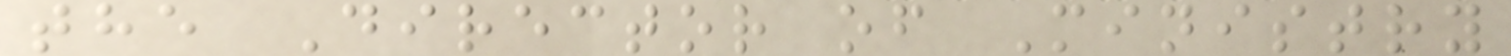the Director of Ministry
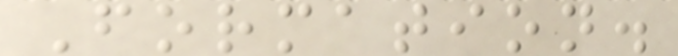Formation.
